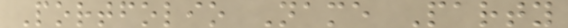Portfolio Name Party
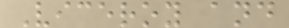Viceroy and
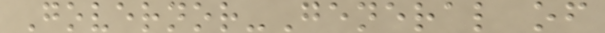Governor-General of
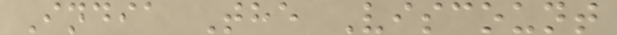India The Viscount
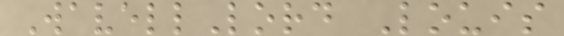WavellLord Louis
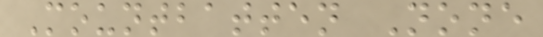Mountbatten None
